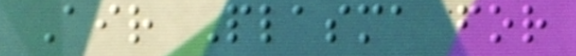Air Plasma for
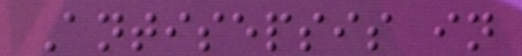Antisepsis in
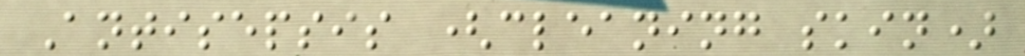Antisepsis (cleaning skin)
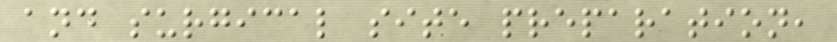and surgical site preparation,
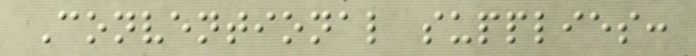Conventional supplies:
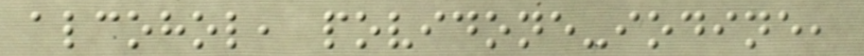alcohol, povidone-iodine,
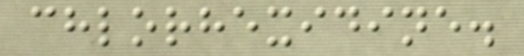chlorhexidine.
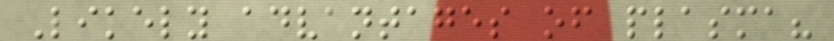Likely advantages of plasma?
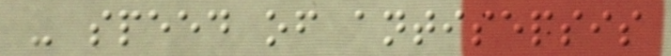- speed of antisepsis
